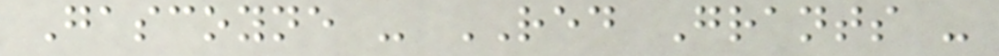Gascoyne - RED Grants -
